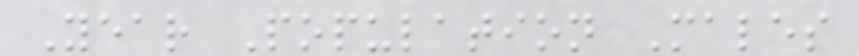Year Population Males
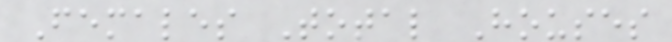Females Total Houses
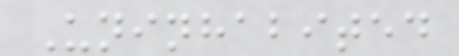Uninhabited
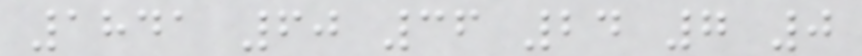1841 60 36 24 7 0
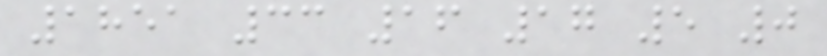1851 33 16 17 5 0
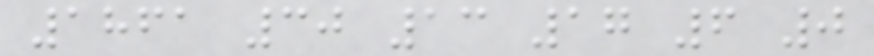1861 30 13 17 6 0
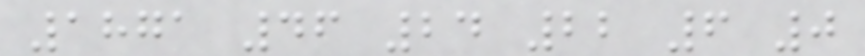1871 46 24 22 6 0
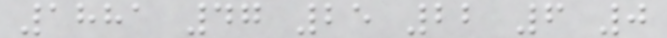1881 47 25 22 6 0
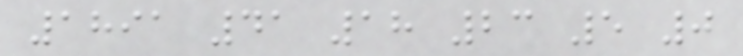1891 41 18 23 5 0
